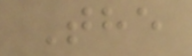The
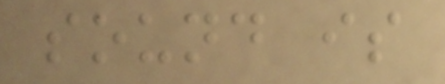sound is
